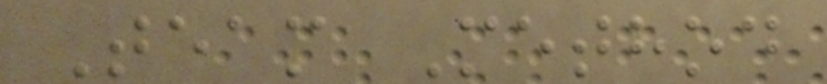Team Method
